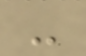-
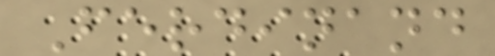Ferdinand
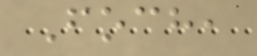Foch,
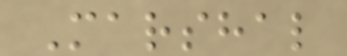Marshal
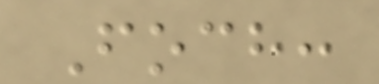Foch:
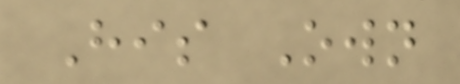His Own
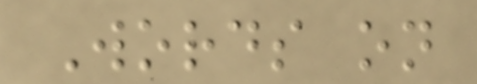Words on
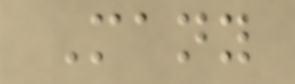Many
